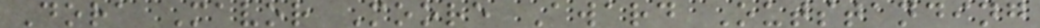Dora Mavor Moore Award Outstanding
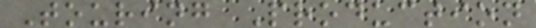Touring Production
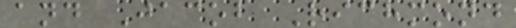and Jacob Richmond
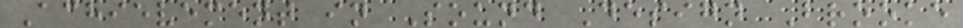Achievement in Sound Design Brooke
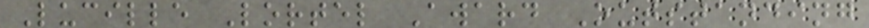Lucille Lortel Award Outstanding
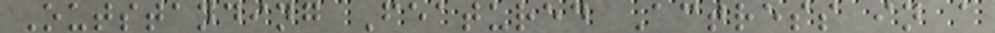Outstanding Featured Actress in a
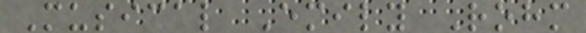Musical Emily Rohm
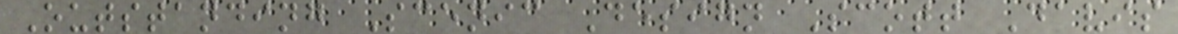Outstanding Scenic Design Scott Davis
